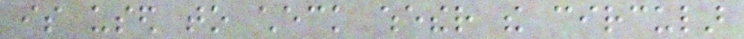is used to check whether the circular
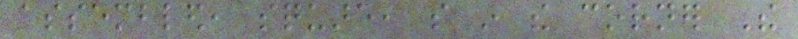assembled, square, so in the corner The
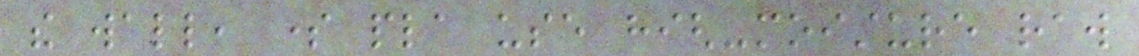the wall, some pla use high-moisture raw
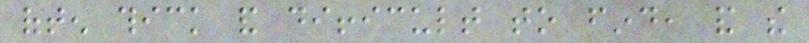often thick and difficult to find, and the
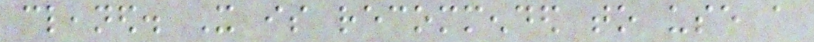cleaned. It is recommended to use a
